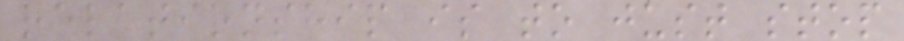relationship is to just stop
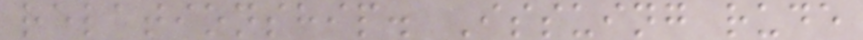relationship. Issuing rude
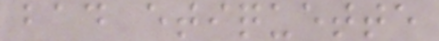bad etiquette
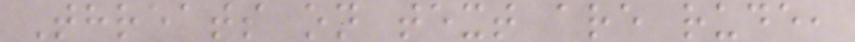Threats on text are rude,
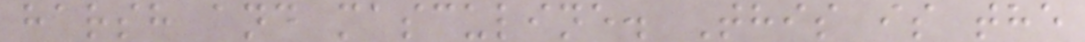harsh and masculine. This is the
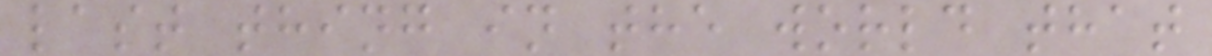last thing in the world that
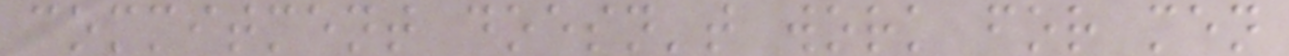commitment doesn't work for men
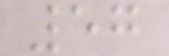57
